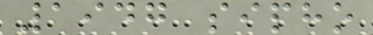1947 sipho
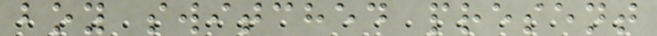boy switched present
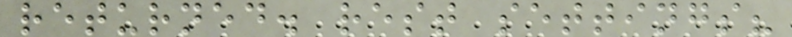returned. rest settings?
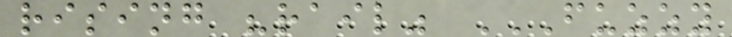rising "rail" FUZZY
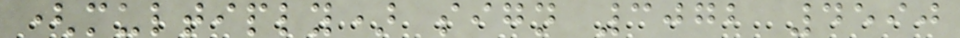(multiply) sign 3072 4590
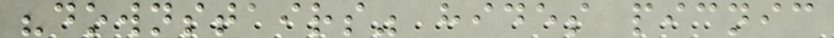"downstairs" hides picnic
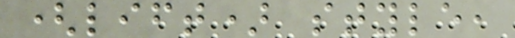(lift) style,
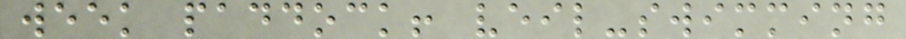week paddock! veil-swimming
